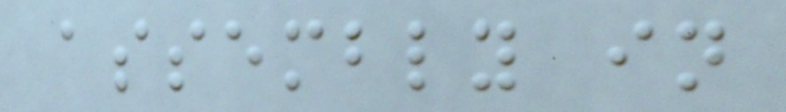assembly in
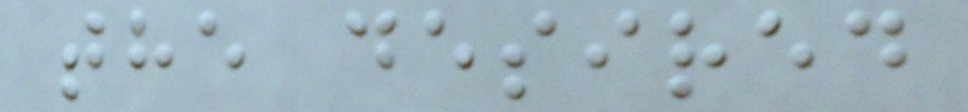the desired
